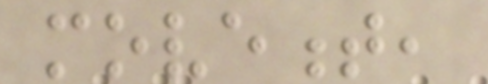movement,
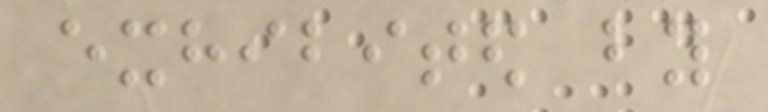exhibited by
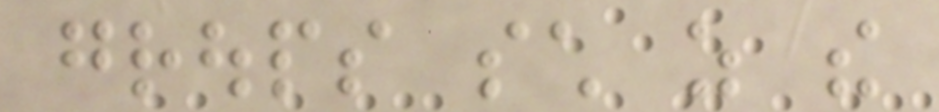groups such as the
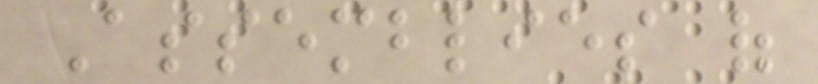Assemblies of
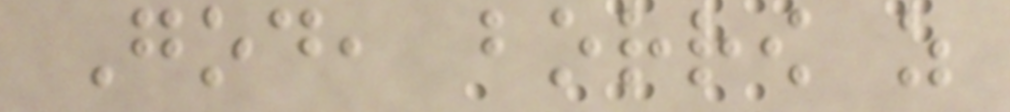God, borrow as
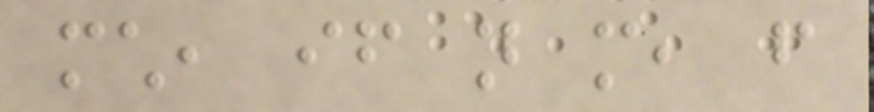much, if not more, from
